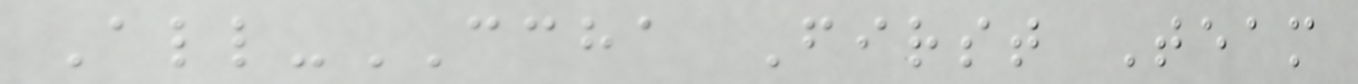All-CCHA First Team
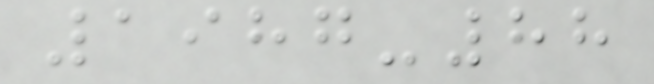1987-88
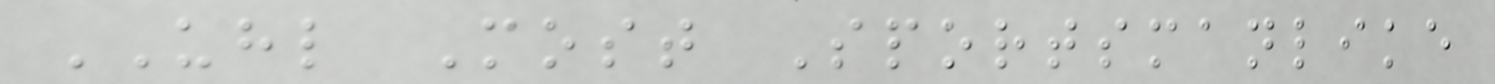UHL Most Sportsmanlike
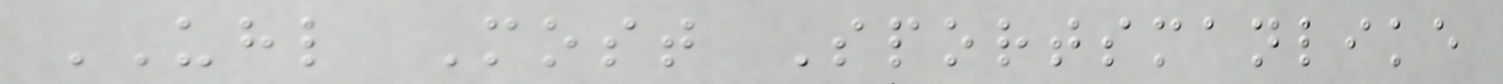UHL Most Sportsmanlike
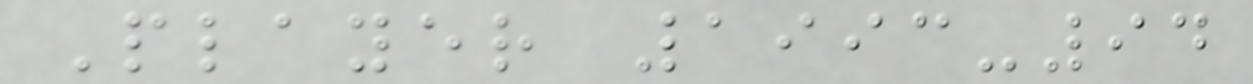Player 1993-94
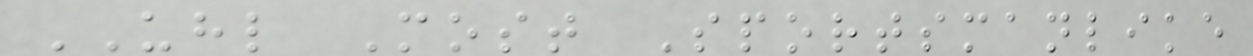UHL Most Sportsmanlike
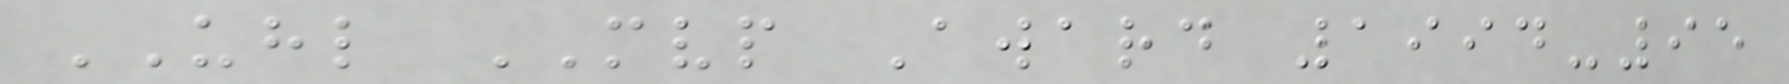UHL MVP Award 1994-95
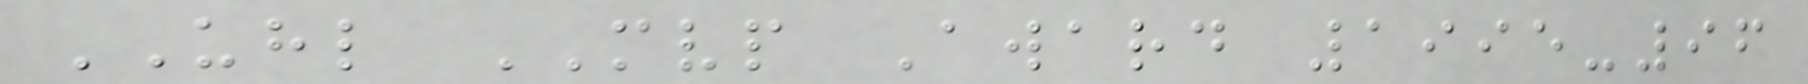UHL MVP Award 1995-96
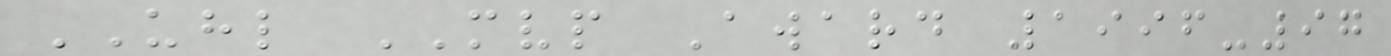UHL MVP Award 1996-97
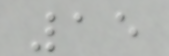15
